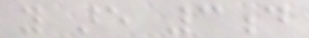you are 3d
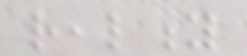reality
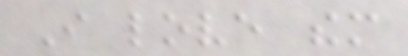I love them
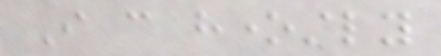I can honestly
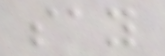say
